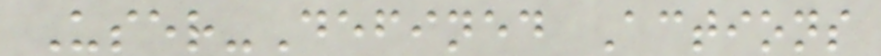User-Defined Actions
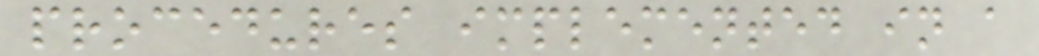procedures implemented in a
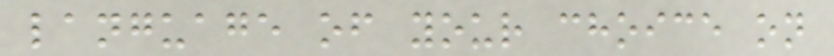language of your choice on
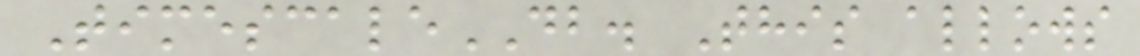TimescaleDB. This allows
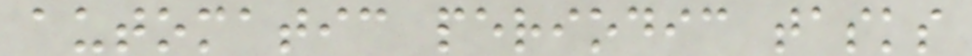automatic periodic tasks
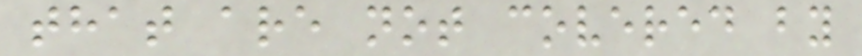that are not covered by
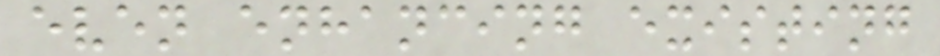even enhancing existing
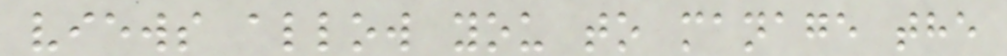views allow you to manage the
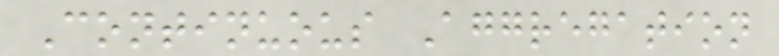Continuous Aggregation
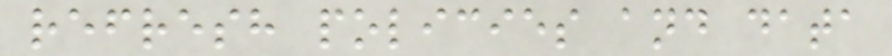refresh policies and data
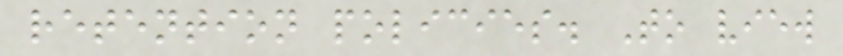retention policies. To view
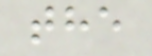the
